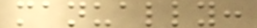manually:
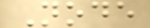Node
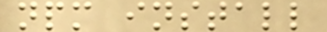npm install
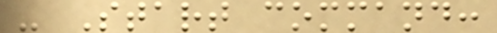- Start command:
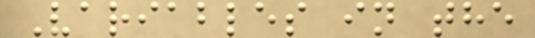Variables in the
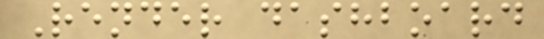Render dashboard
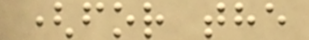(for the
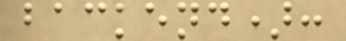backend):
